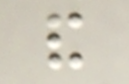and
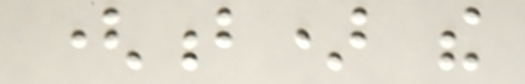(b) the
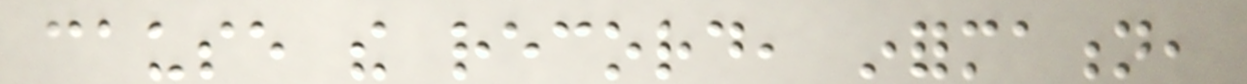cause the record, information,
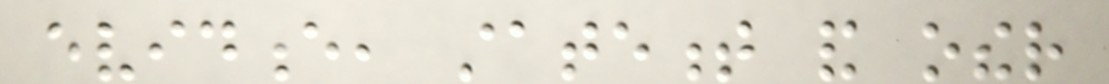evidence, statement and other
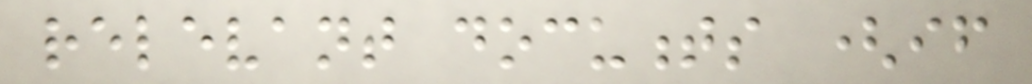relevant documents (if
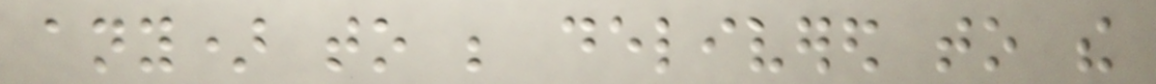any) to be delivered to the
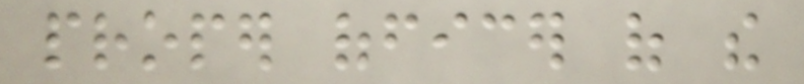proper officer of the
